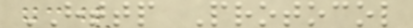HTTP Protocol
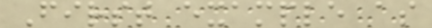First example as
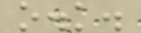o.k.
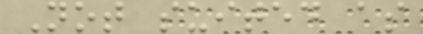Not suited as
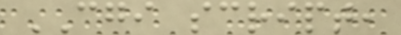CGI script,
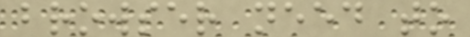browser need to
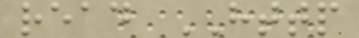read HTTP
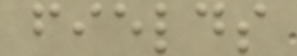fields
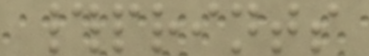#prints
